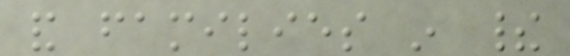and families in their
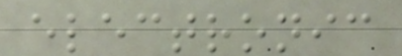electronic
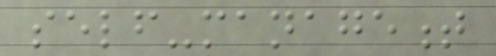self-management
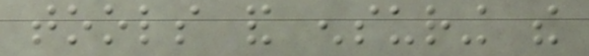tools and ensuring the
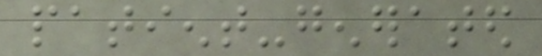patient-generated
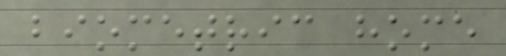biometric home
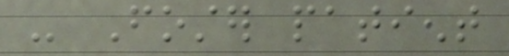- Foster patient
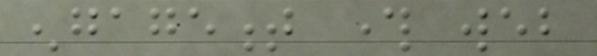engagement through web
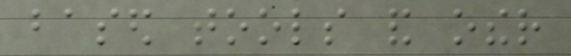based tools and other
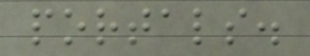portals.
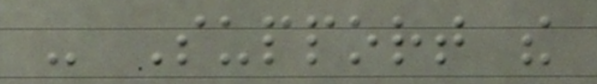- Support the
